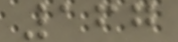167
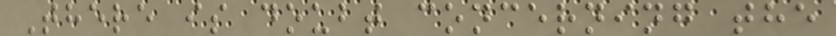There is doubt concerning the
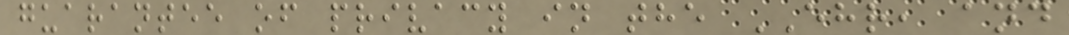guarantee of privacy in the EHR, and
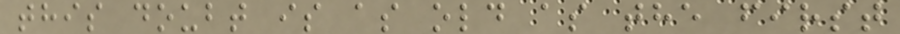this doubt is as old as the first
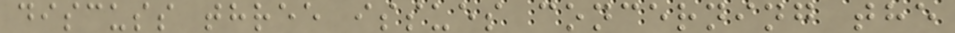discuss three issues concerning the
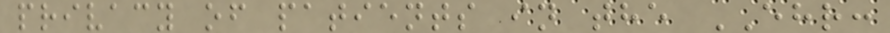privacy of patients in the EHR:
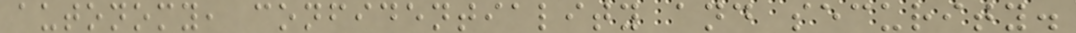autonomy, confidentiality and security.
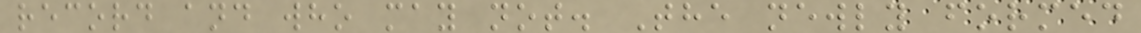record and who may not. The newly formed
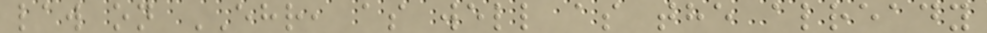law on EHR, as well as the already
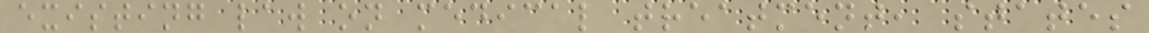existing law on medical treatment, states
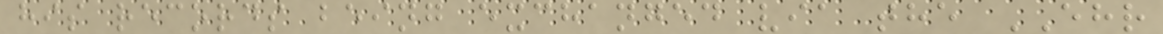his records being exchanged via the EHR
